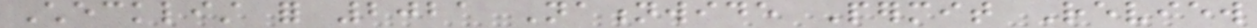Checklist for 2021 Nationwide Permit Review
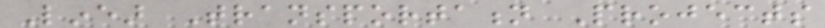Linear Transportation Projects
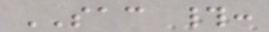SAC #:
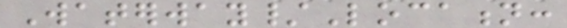Waterway/Location:
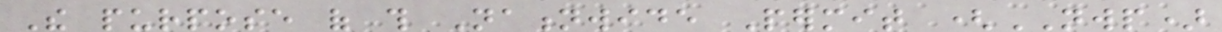The purpose of this Nationwide Permit (NWP)
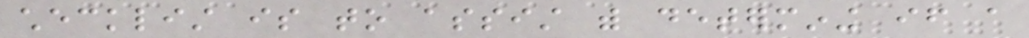checklist is to assist with determining if a
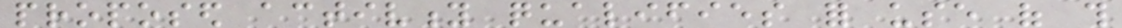proposed activity qualifies for use of this
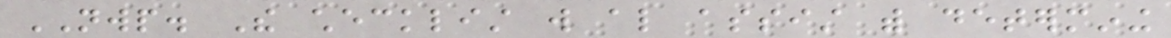NWP. The checklist will also assist with determining
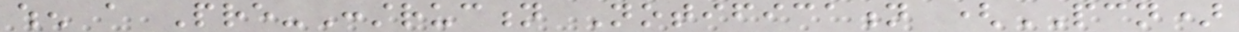when a Pre-Construction Notification (PCN)
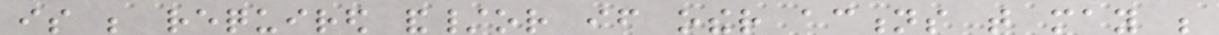is be required and/or if other actions that may be
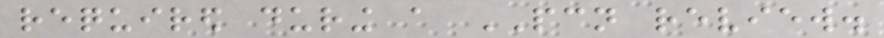required during a PCN review.
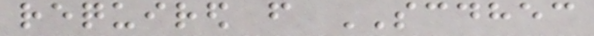required from SCDHEC
